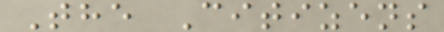The Citizens
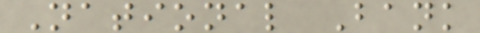National Bank
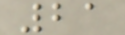21
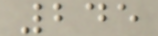245
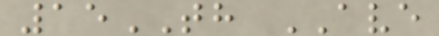15TH AVE
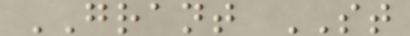GRANT ST
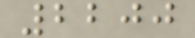2200
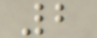2
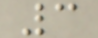3
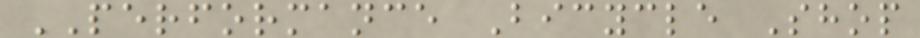PERFORMANCE Bicycle Shop
